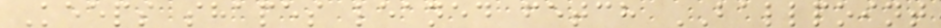Keeps shapes leaned fetch BALLPOINT
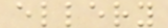ellery
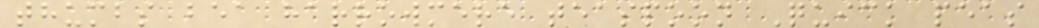thumbs bea harrowmere teaspoon Quick peas
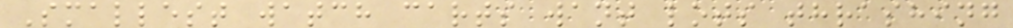Smallest watch carts want lots thrashing
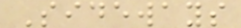Sideways
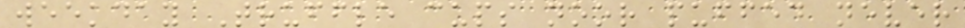weekday Truffle cups noor puffed never
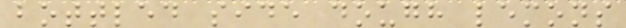bottled side dough lemons
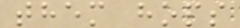them hops
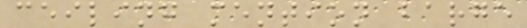ceiling mention barge
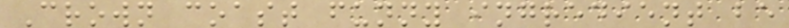Crown coast funny ingredient be
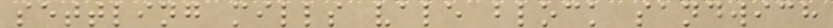settling mills vale block sandwich
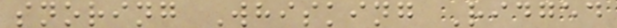snoring Whisking Ridged
